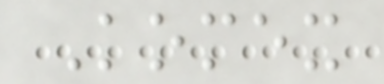Komex
